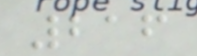216
